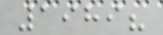1989?
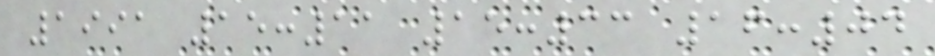1991 15:11 15:33 16:04
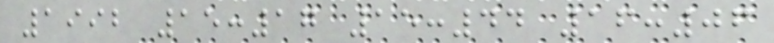1992 15:17 15:44 16:06
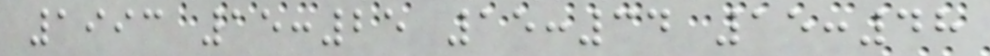1993 15:25 15:34 15:48
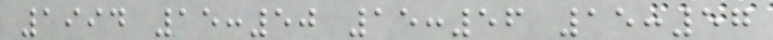1994 15:50 15:56 15:57
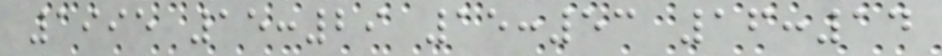1995 15:29 15:53 16:14
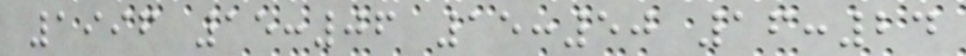1996 15:06 15:50 16:24
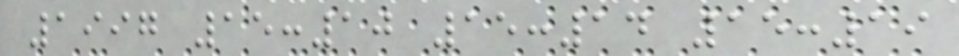1997 15:10 15:14 15:19
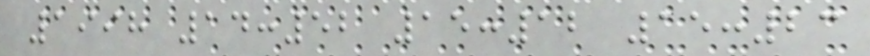1998 14:52 15:12 15:23
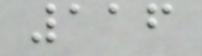116
